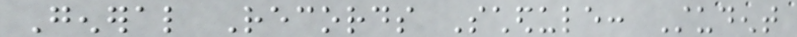General Records Schedule: Student
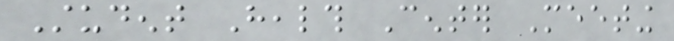Student Health Center Meeting
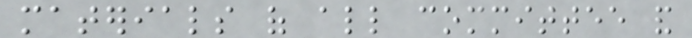materials of all committee and
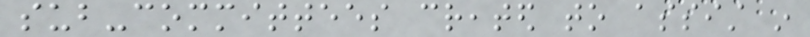sub-committees created to assist in
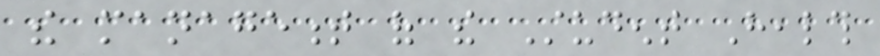the management of the Student Health
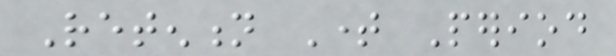Retention Time Period
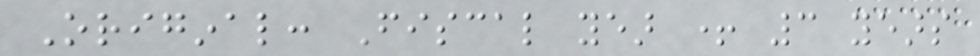Original: Fiscal year + 3 years
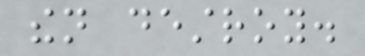then destroy.
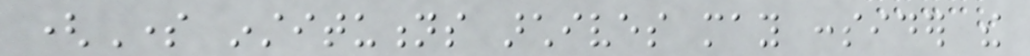(Some institutions archives may consider the
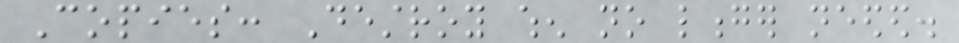Copies: Destroy when no longer needed.
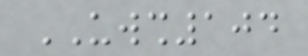UWSH104
